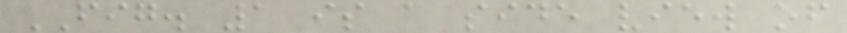FIG. 1 is a side view of
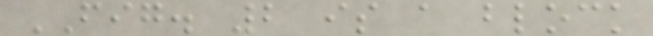FIG. 2 is a block
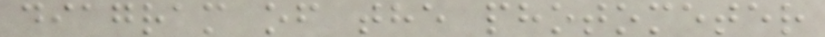diagram of the photometer
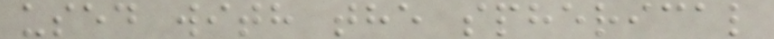used with the spherical
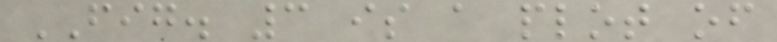FIG. 3 is a plot of
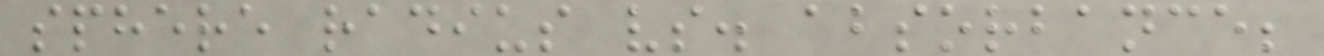sphere radius vs. absorbance;
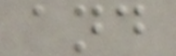and
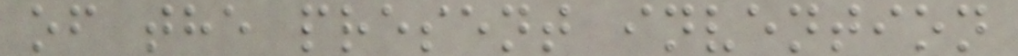of the present invention
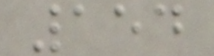154
